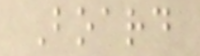Board
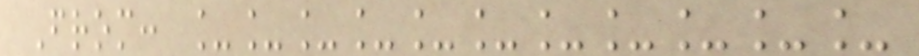From: ___________
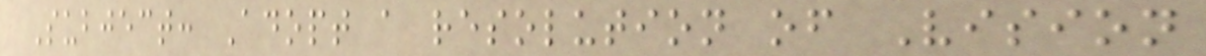Subject: Adopt a resolution of Vision
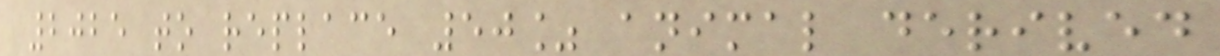2025 to replace 50% animal derived
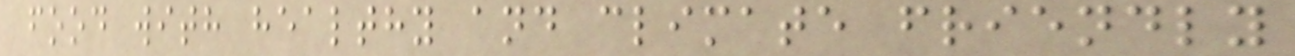food with healthy and climate friendly
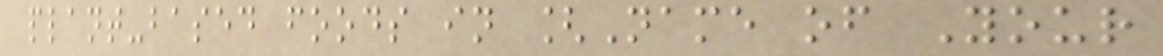plant-based foods in [Name of Your
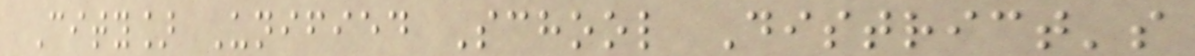City] Unified School District's
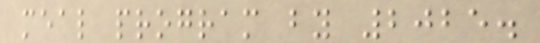meal program by 2025.
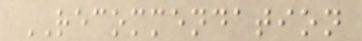RECOMMENDATION
